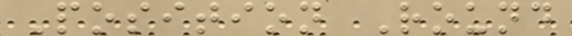Position Round
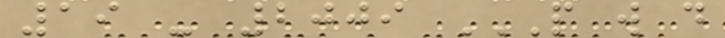19 - 2009 P W D
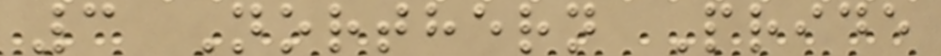3 Northern Pride
